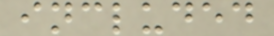included
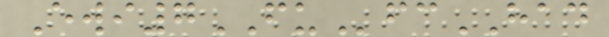Ewi7FUfcHAD
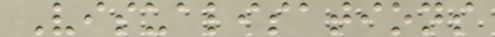Visualisations
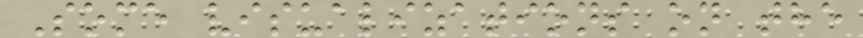Some visualizations on the
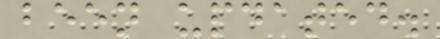been updated.
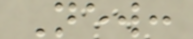New:
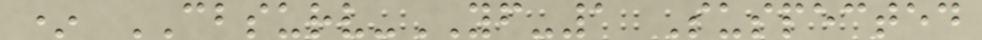* CBSURV-YF-1 Suspected
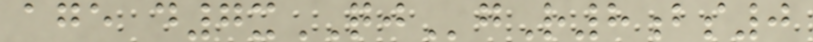age d7xQJgR8bs0
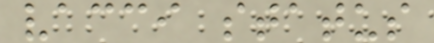vacci status
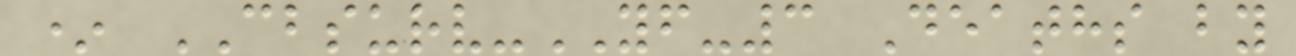* CBSURV-YF-3 Deaths by
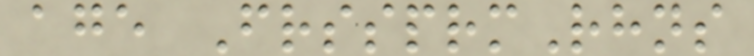age FrssprmRhns
